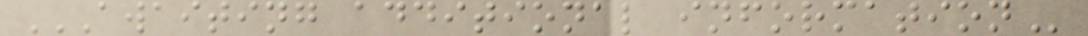AWAITING ADDITIONAL INFORMATION
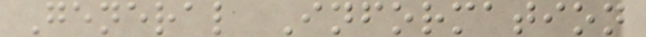General Information
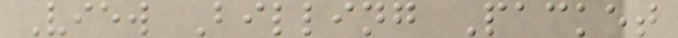View Billing Packet
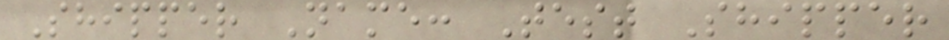Shipper Name: Test Shipper
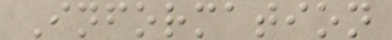Information
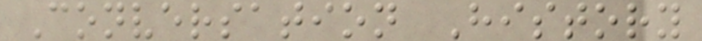Conversation History
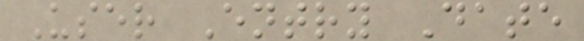User Entry Date
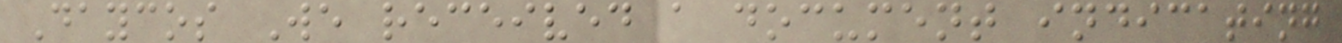Daycos We received a document indicating
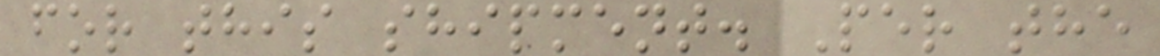for this shipment. Per the
